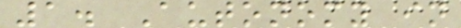1. Autonomy in
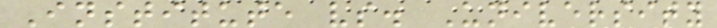Institute vs. University
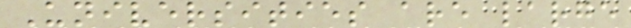Universities are large
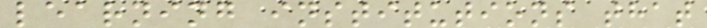learning institutions that
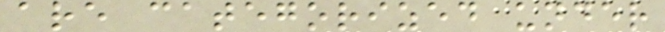are categorized under
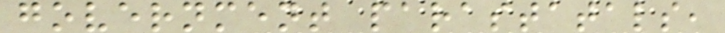government parastatals,
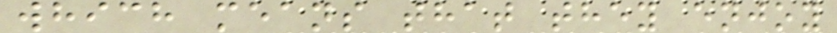which means that they enjoy
